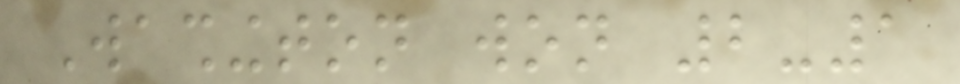Washington won 2-1
